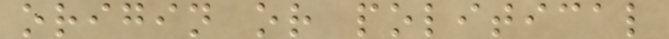origin or political
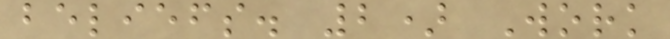beliefs. 2) Work
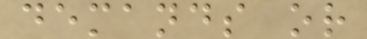demands or
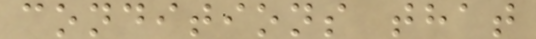conditions that
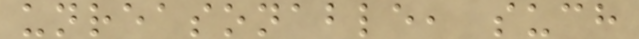unreasonable, such
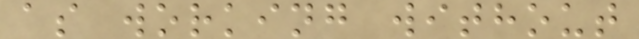as working without
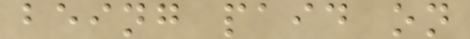being paid on
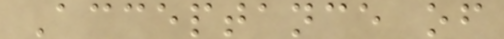Acceptance of
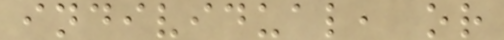individual, or
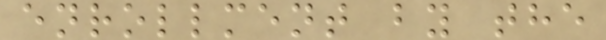enrollment by the
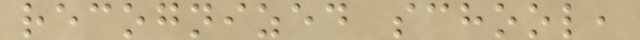recognized school,
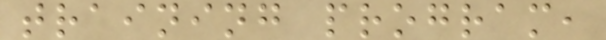training program,
